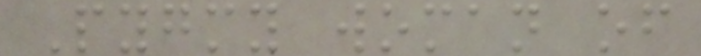Pygmy woman of
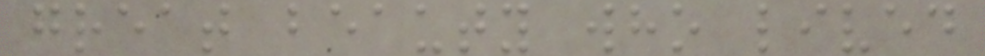great beauty who lived
